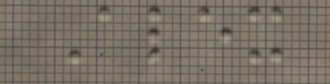Alex
